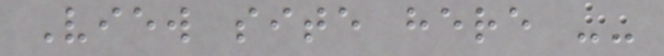View site here --
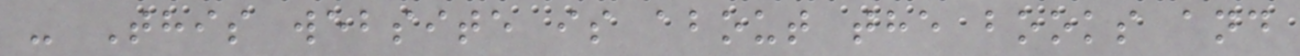- This website is about the books and
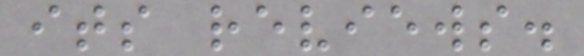its reviews.
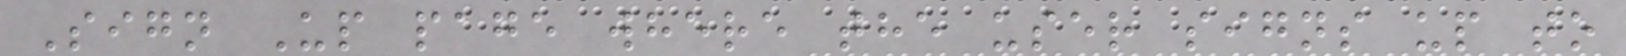Sign Up page where the user signs up to
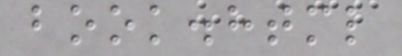book.html
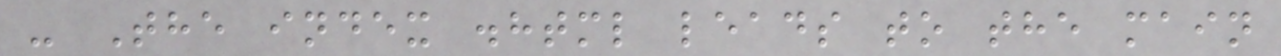- The index .html leads to the main
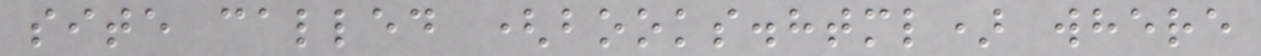site called (books.html) where
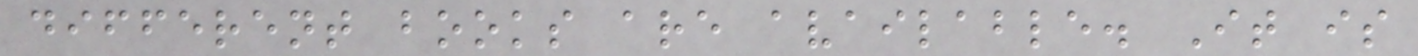different books are available. It is
